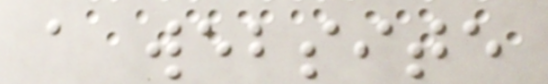a website
